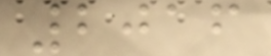2016
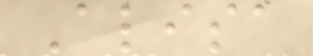Alisa
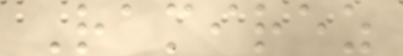Ramirez
